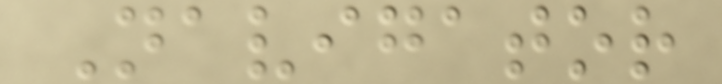Navigator
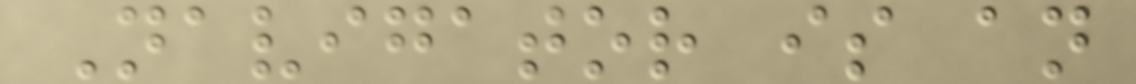Navigator is an
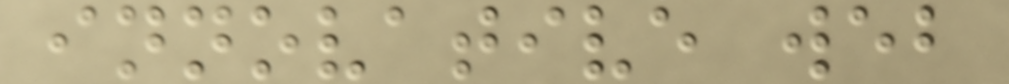innovative web
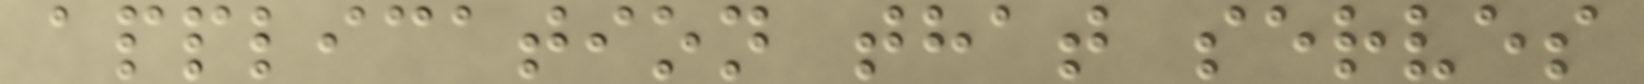application that serves
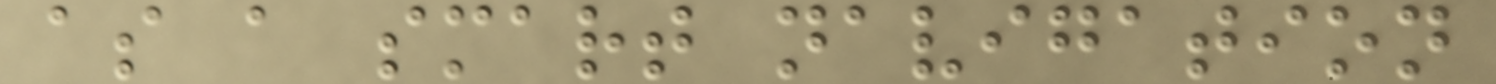as a smart navigation
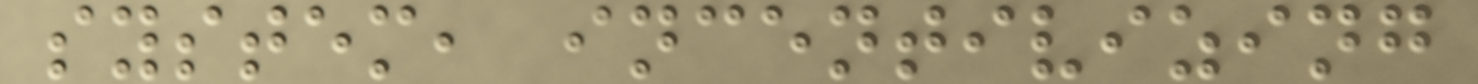system, incentivizing
